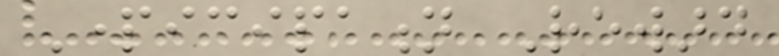Participation Reward
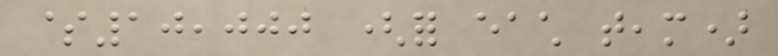$10,000 (for each team)
